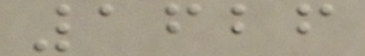1626
